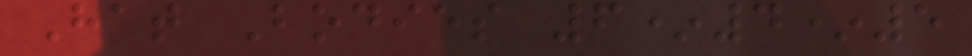Hat Bodies 6*4*5
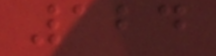124
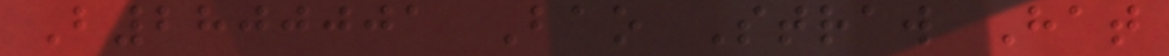B2800001 Bao Straw Hat
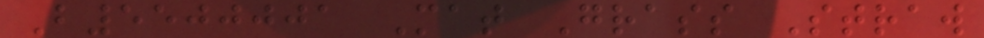B5500001 Mat Grass Straw
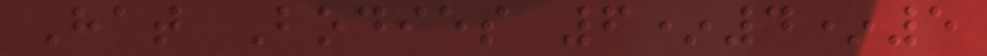Hat Bodies 6*4*5
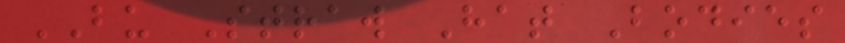BU Straw Hat Bodies
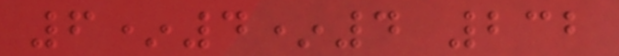6*4*4 232
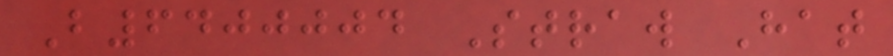B6400004 Straw Hat
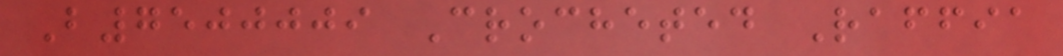B7500009 Crocheted Raffia
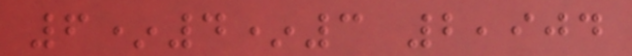6*4*3 2,904
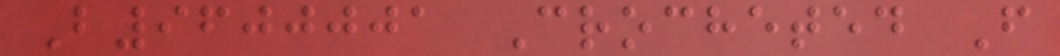B9600001 Crocheted F
